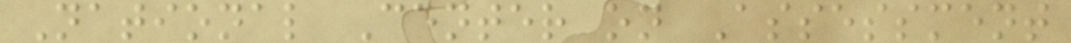National Center on Assessment
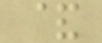&
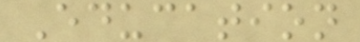Education
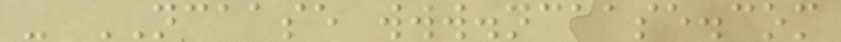- NCAASE www.ncaase.com
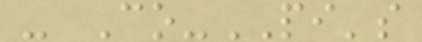- Co-PI's
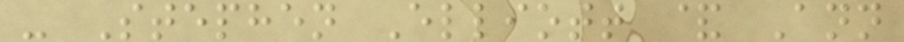- Stephen Elliott & Ann
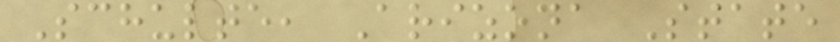Schulte, Arizona State
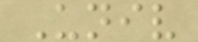Univ
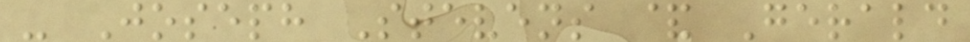- Joseph Stevens & Gerald
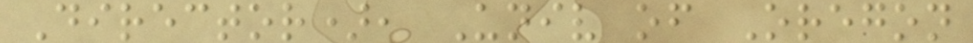Director), Univ of Oregon
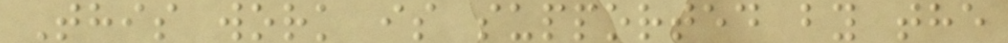This work is supported by the
